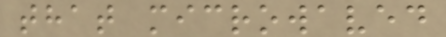that microwaved
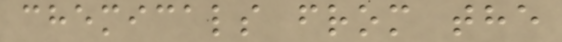chemicals from the
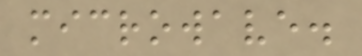microwave.
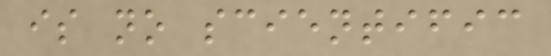is no scientific
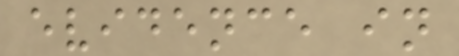evidence in
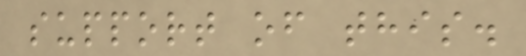support of this.
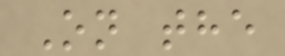On the
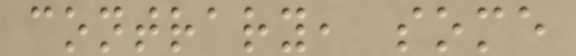contrary, some
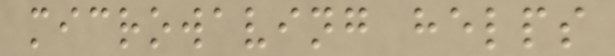microwaving helps
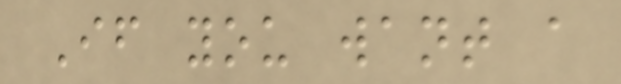If you want a
